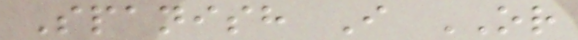Spanish I OR
